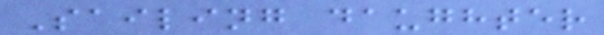Sailing daughter
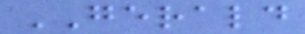GERALD
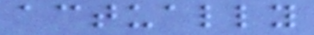actually
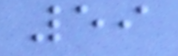59
